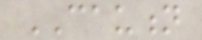CAUTION
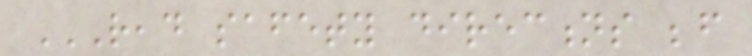READ SAFETY DIRECTIONS BEFORE
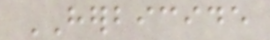HERBICIDE
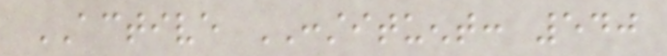ACTIVE CONSTITUENT: 540
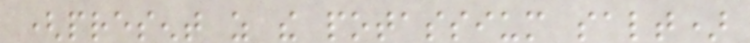(present as the potassium salt)
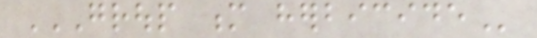GROUP M HERBICIDE
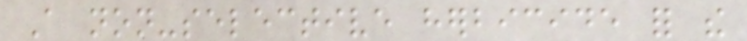A non-selective herbicide for the
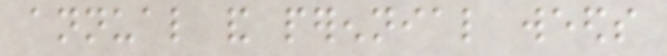annual and perennial weeds
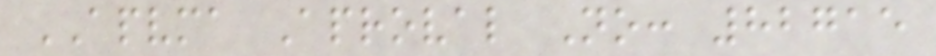APVMA Aproval No: 82715
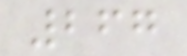267
